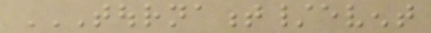TOURNAMENT/EVENT
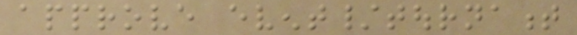approve event/tournament
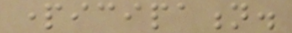participation.
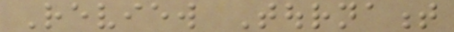Review Tournament
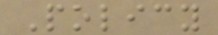Policy
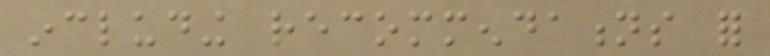including recommendations for
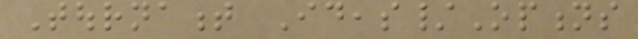Tournament Ideas/Options
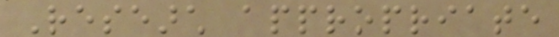Research appropriate
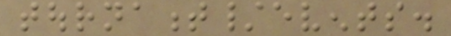tournament/events.
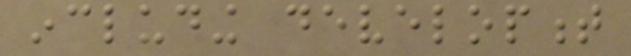including development
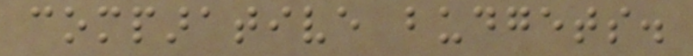comparative budgets.
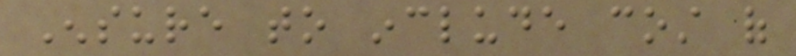Ensure to include cost of
